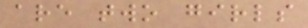are two girls
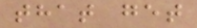that get
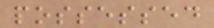possessed
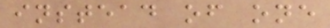instead of one
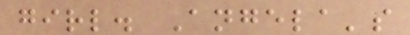girl. Angela's
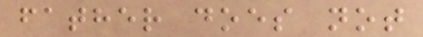father does not
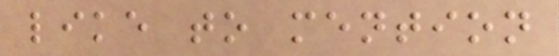like to mention
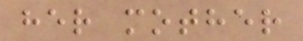her mother
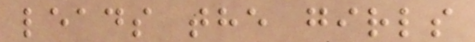leads the girls
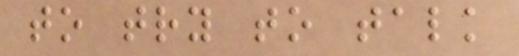to try to talk
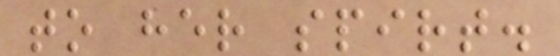to her spirt.
